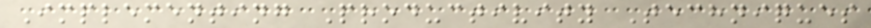Implementing Productivity Techniques
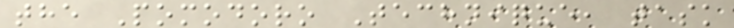the Pomodoro Technique, task
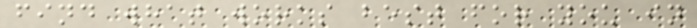find what works best for you in
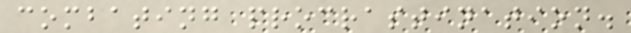combating procrastination.
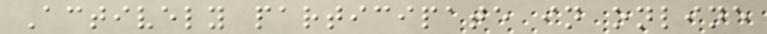Actively participate in online
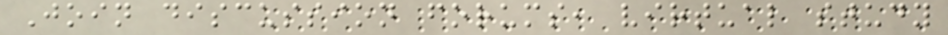Join discussion forums, virtual study
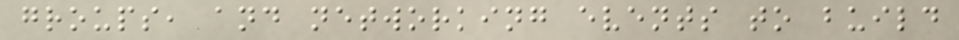groups, and networking events to build
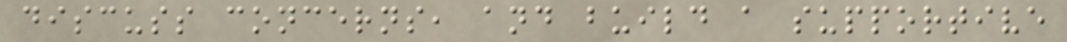discuss concerns, and build a supportive
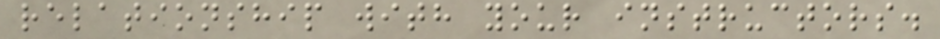relationship with your instructors.
